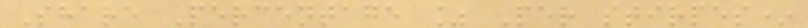Share Percentage % Per stirpes*
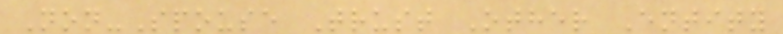Non-Spouse Trust Other Entity
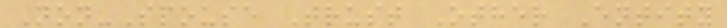Non-Spouse Trust Other Entity
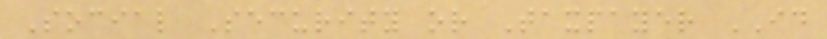Social Security or Taxpayer ID
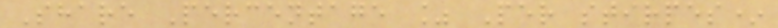Share Percentage % Per stirpes*
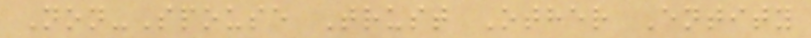Non-Spouse Trust Other Entity
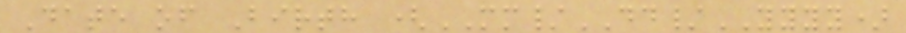Date of Birth (MM/DD/YYYY)
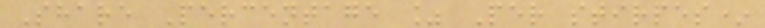Share Percentage % Per stirpes*
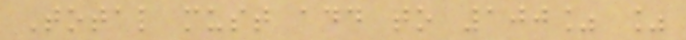Total must add to 100% %
